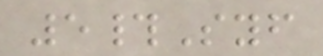5#Syf
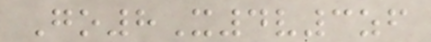Go8X4v3zf
